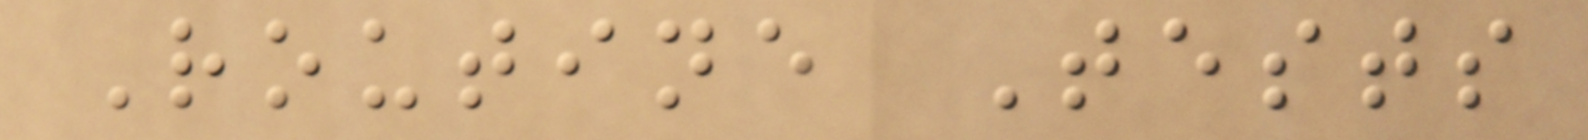Routine Tests
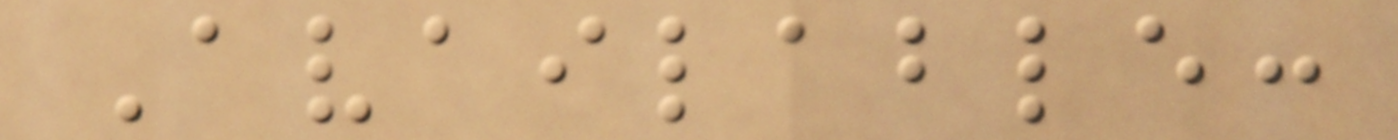Available:
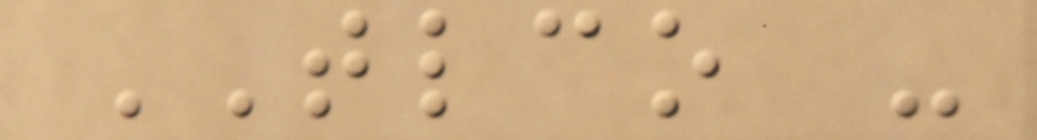TLCO -
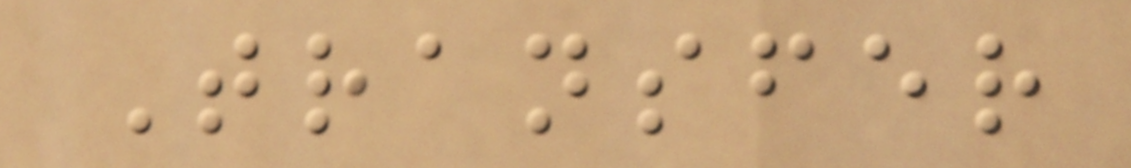Transfer
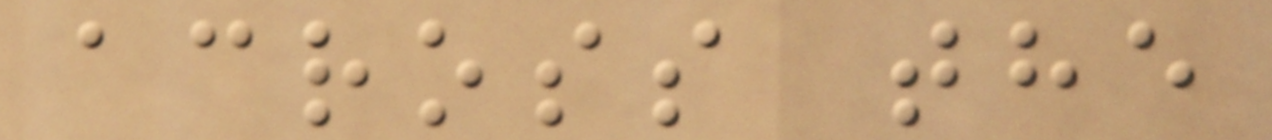across the
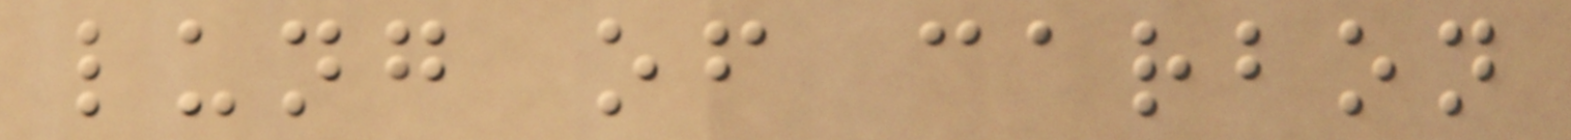lung of carbon
